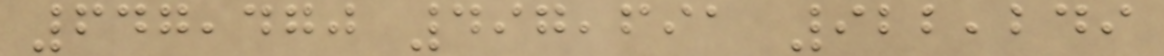647,470 497,691 922,249
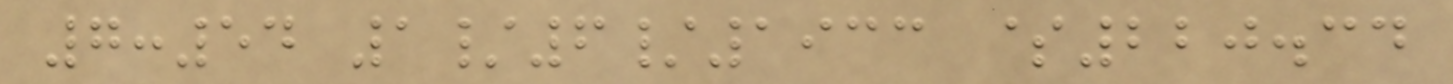7:54 1/6/1933 $220.34
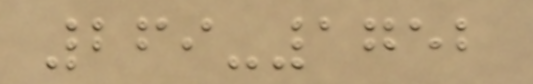269-1752
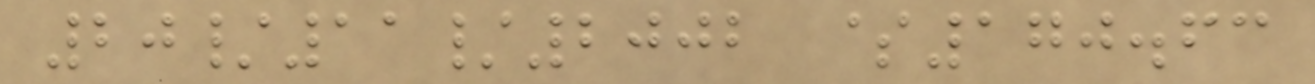20/11/2002 $170.63
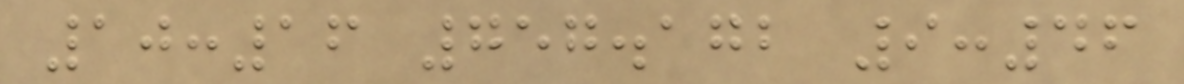10:16 757.172 9:46
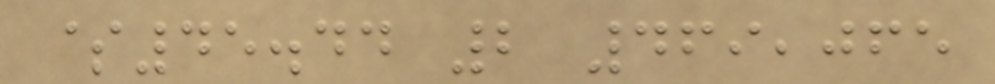$45.44 2 469,065
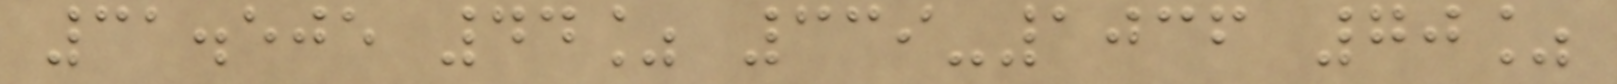31.505 44% 339-1036 70%
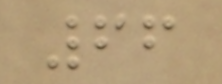66
